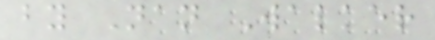by Nan Walker
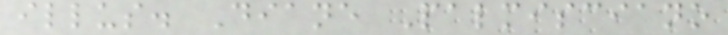illus. Diane Palmisciano
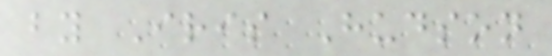by Iris Hudson
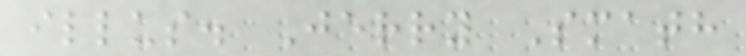illus. Jerry Smath
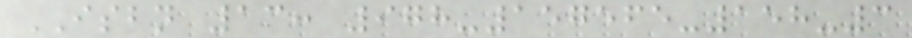ISBN 13: 978-157565-158-3
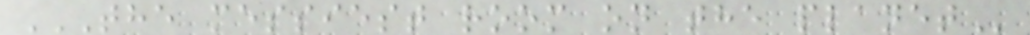THE MESSIEST ROOM ON THE PLANET
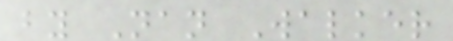by Nan Walker
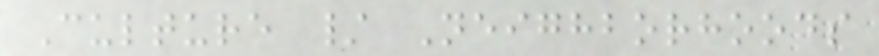Culture / Neighborhoods
